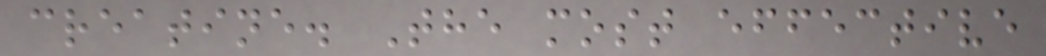creatine. The most effective
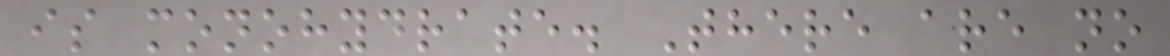is monohydrate. There are no
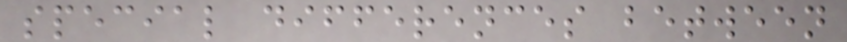special differences between
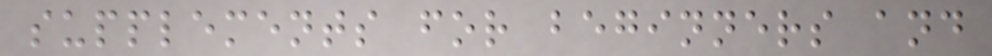supplements for beginners and
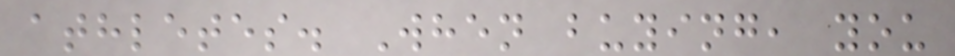athletes. When buying, you
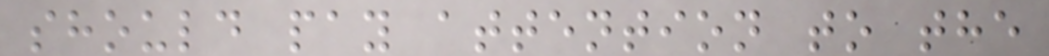should pay attention to the
